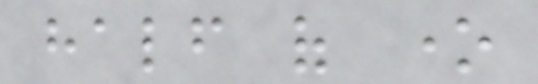half of one
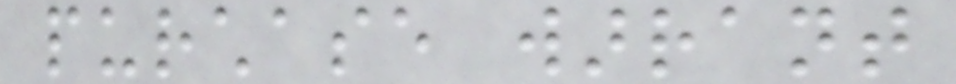purchase warrant
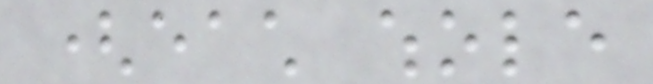(each whole
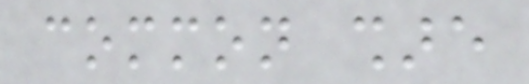common share
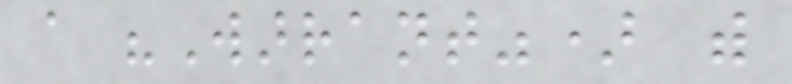a "Warrant") with
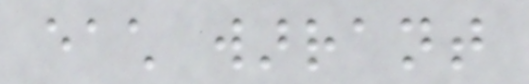each warrant
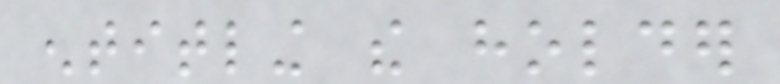entitling the holder
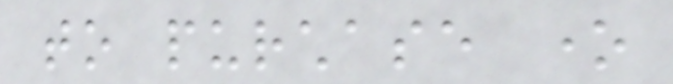to purchase one
